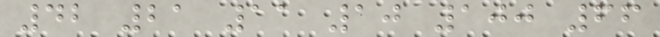42 21 11 10 100 66
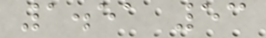1.51 53
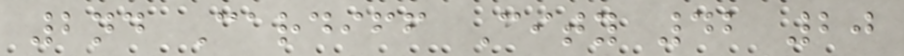2nd Cardiff City 42 20
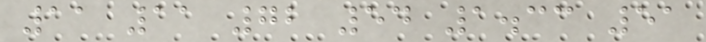11 11 72 54 1.33 51
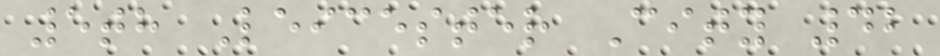5th Leicester City 42
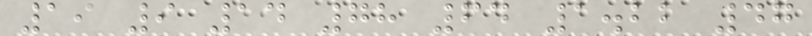19 9 14 78 64 1.22 47
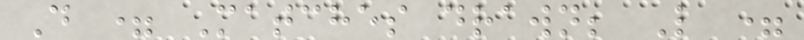D = Matches drawn; L =
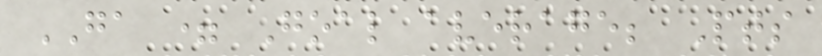GA = Goal average; Pts
